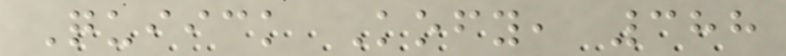Quiick Kofy, 388
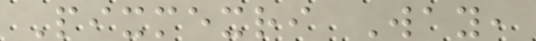Pixmexri Way,
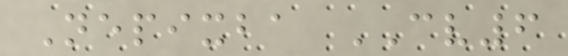Nepixba CV6
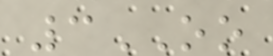3OO
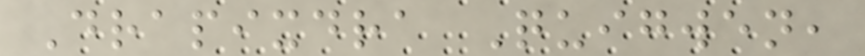Drapixdra Quigwen,
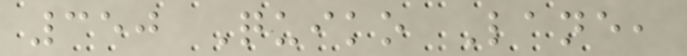350 Quiko Lane,
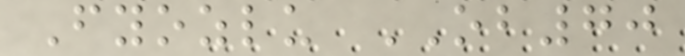Fyozlu OB70
